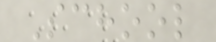School
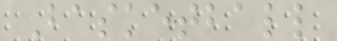Basketball
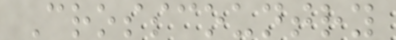Crosscountry
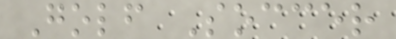Golf Soccer
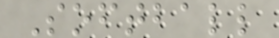Softball
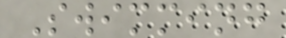Swimming
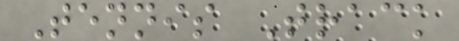Tennis Track
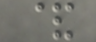&
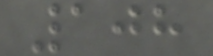108
